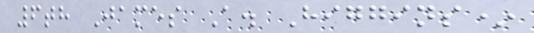6th James A. Higgins*
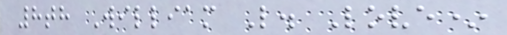8th William L. Love*
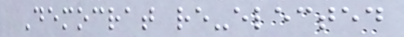Democrat re-elected
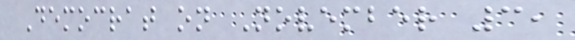Democrat on November 3,
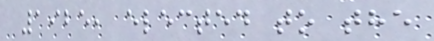1925, elected to the
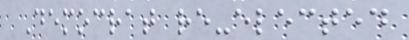Democrat re-elected
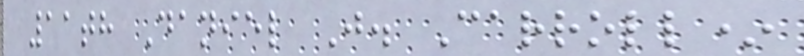11th Daniel J. Carroll*
